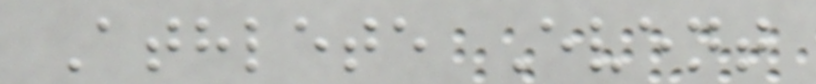Athlete Event
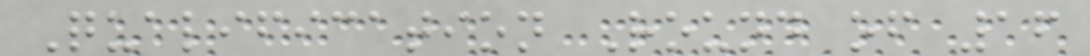Qualification Round of 16
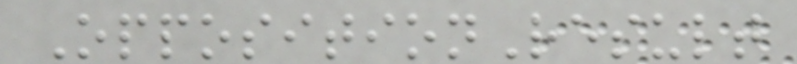OppositionResult
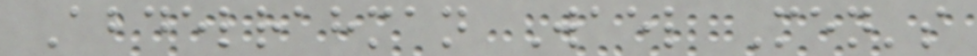Abdelrahman Wael Men's
